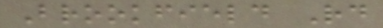Brookfield Rd
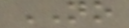NO
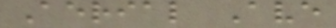Aerial Ave
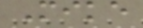Mike
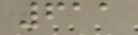611
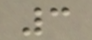3
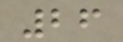26
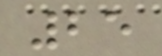25
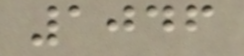1046
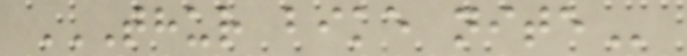THUR BIKE NITE
